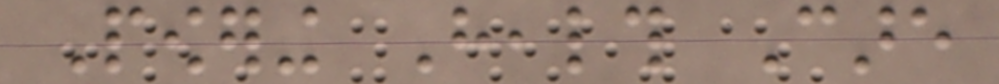Powering Health Care
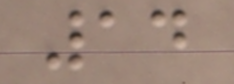14
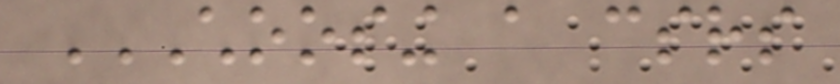CHOOSING A CSRS
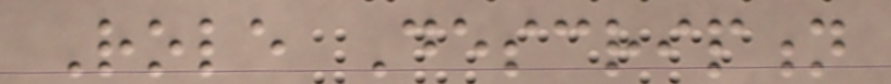Role Description
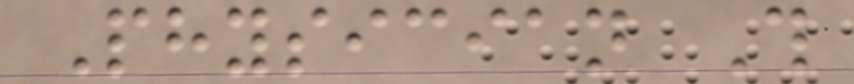Physician This
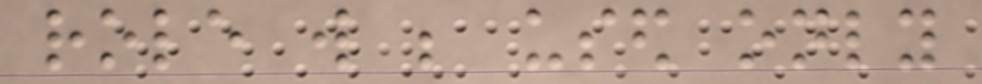role will be used only
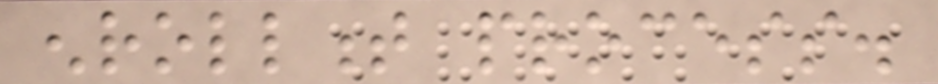enrollment process.
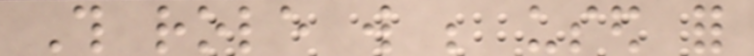This role will be used for
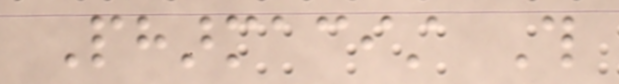Pharmacist This
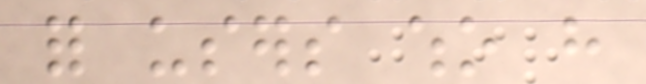for users who have
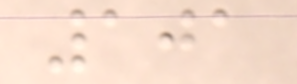101
